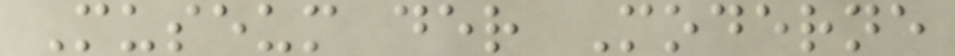Museum der Moderne
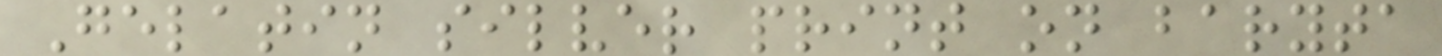Gelatin silver print on baryta
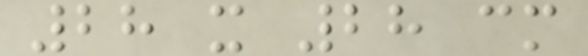28 x 28 cm
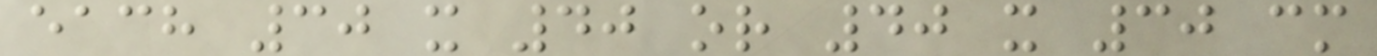each 30 x 40 or 40 x 30 cm
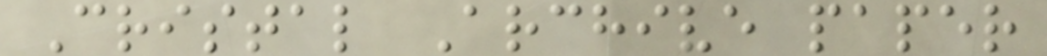Cristal Archive paper
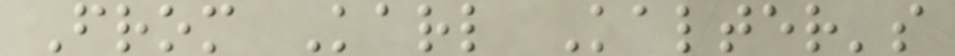From Karl Kalter's
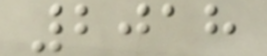2018
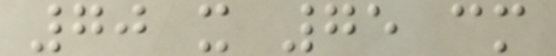70 x 75 cm
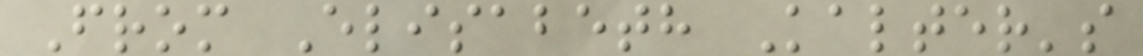From Elisabeth Kalter's
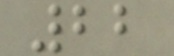22
